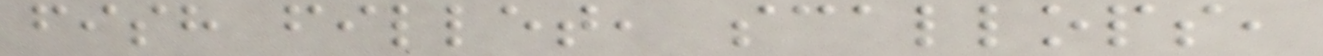fish fillet, scallops,
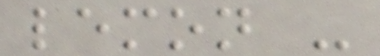lemon -
